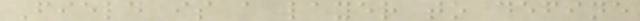Field is a layer to define
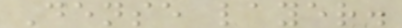Dense layer.
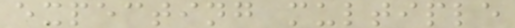expecting multiple
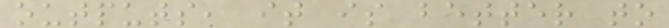outputs, it is better to
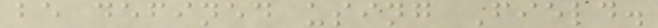be defined using Field.
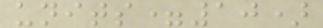units=10)
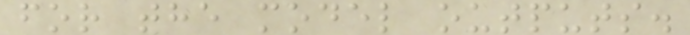for the model outputs.
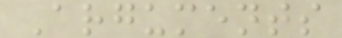Arguments
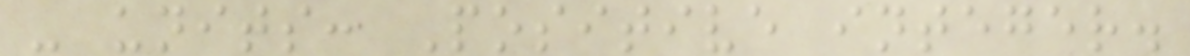- units: Positive integer.
